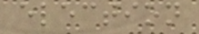election
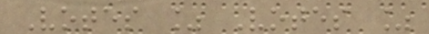Votes % Votes %
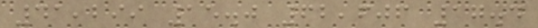41,299 15.0 62,606 17.4
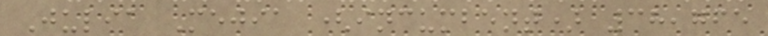Julia Mejia (incumbent) 38,765
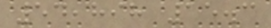54,898 15.3
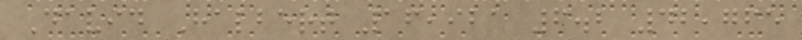David Halbert 16,921 6.2 42,765
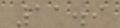11.9
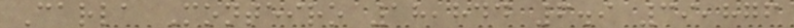Carla Monteiro 18,844 6.9 39,876
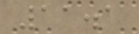11.1
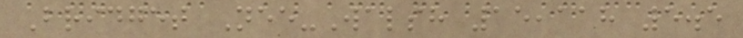Bridget Nee-Walsh 15,118 5.5
